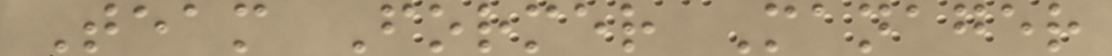Team Former Manager
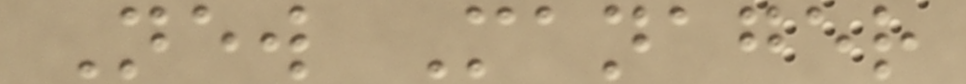New Manager
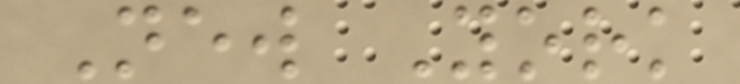New York
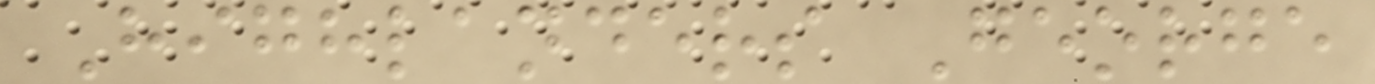Highlanders George
